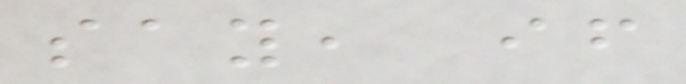say, if
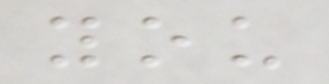you
